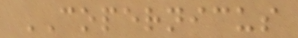COPERNICUS
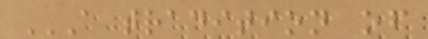A TRADITION OF
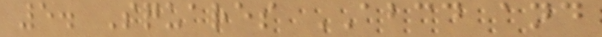5. Squares ABCD and
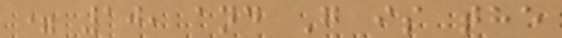= 10, and G is the
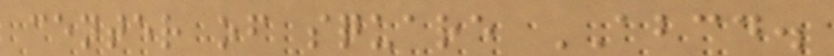center of square ABCD.
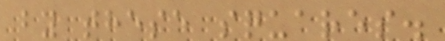by these squares.
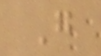G
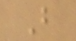B
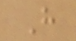H
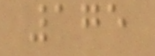175
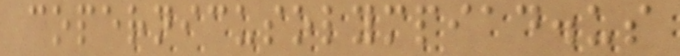copernicusolympiad.us
